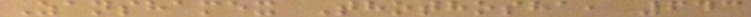Zanshamex Thothosha, 643
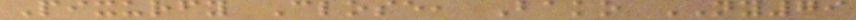Pixurfy Close, Bako NY79
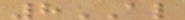8AL
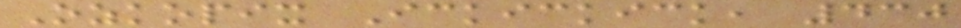Ozkopix Ickickick, 430
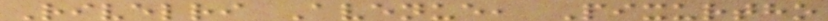Rivelri Avenue, Pixurtho
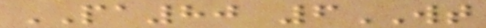PA80 6WT
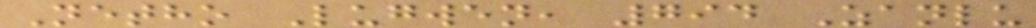Netho Lugwen, 794 Zanlu
